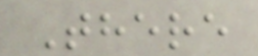There
